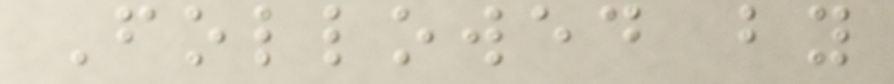Followed by
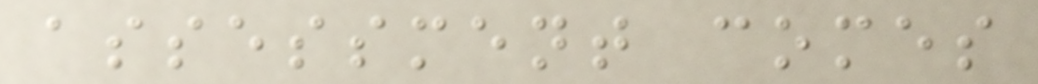assessment comes
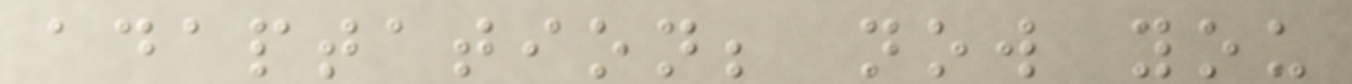adaptation; now you
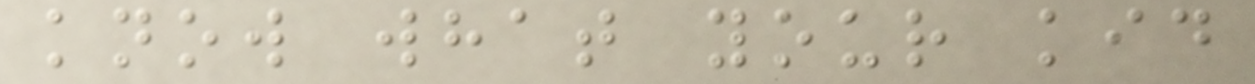know what your kid
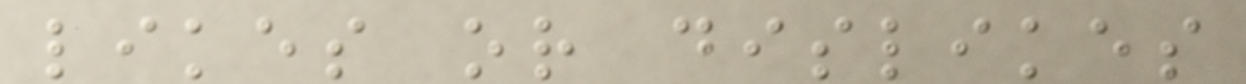likes or dislikes
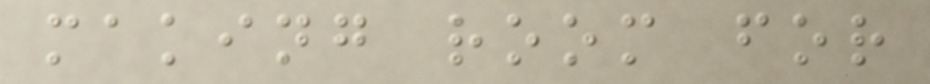making room for
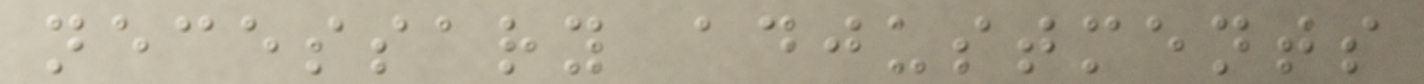necessary adjustments
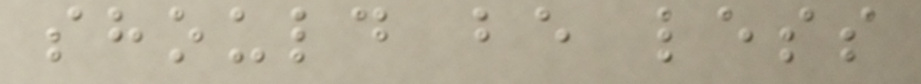should be less
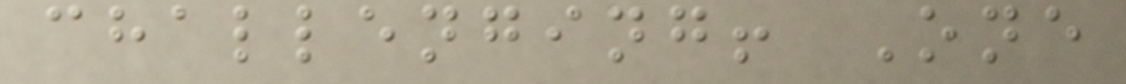challenging! One
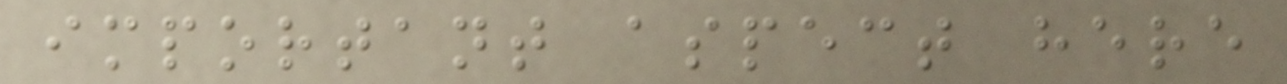important aspect here
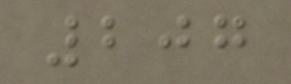207
